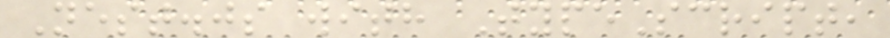Nest.js with TypeScript,
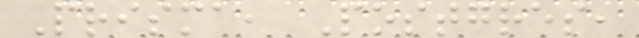Prisma, Postgres,
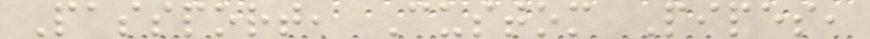Passport, Custom Pipes,
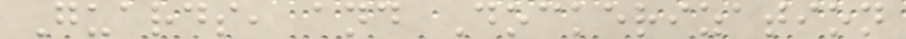Guards, and Dockerization
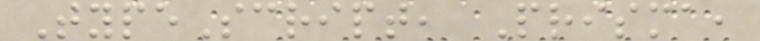TypeScript, Prisma,
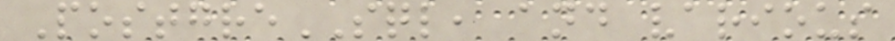PostgreSQL, and various
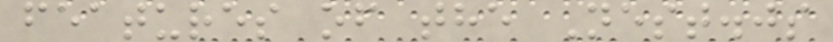features of the Nest.js
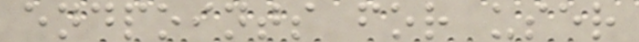endpoints for user
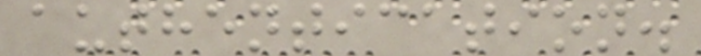authentication.
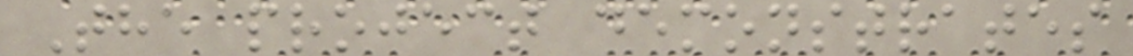The project demonstrates
